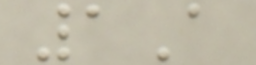1A
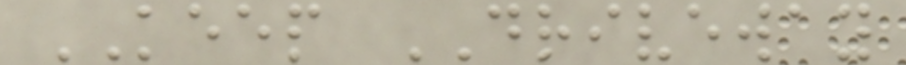KEEP DRIVEWAY
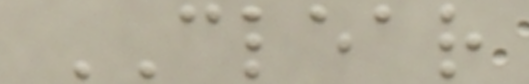CLEAR
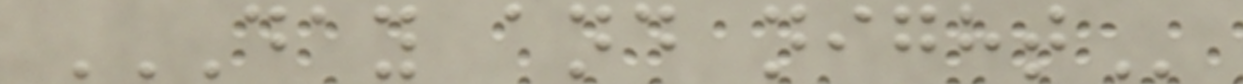DAY AND NIGHT
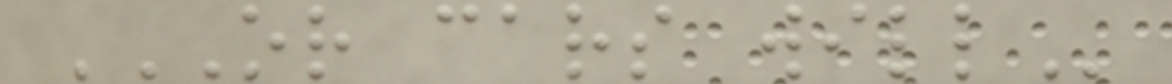OR CARS WILL
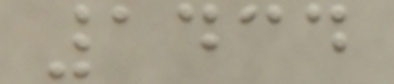1434
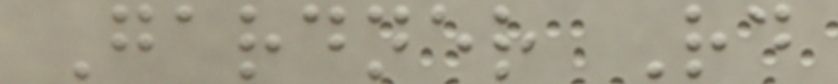Gardner Rd
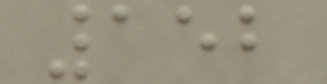152
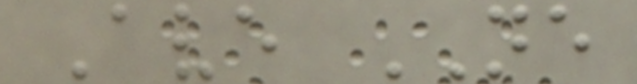Ave NE
